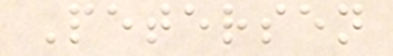Petersen
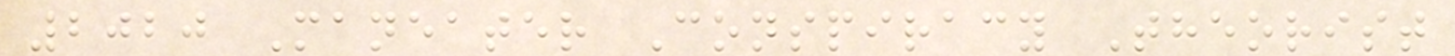2020 Maneater Conspiracy Theorist
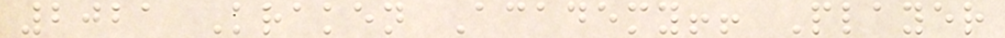2021 Kraken Academy!! Player
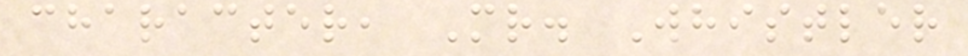character, Mr. Whistler
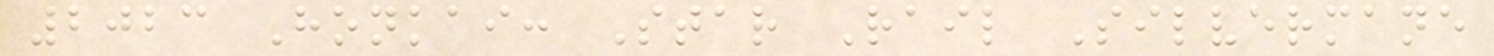2023 Honkai: Star Rail Silvermane
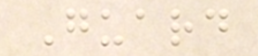Guard
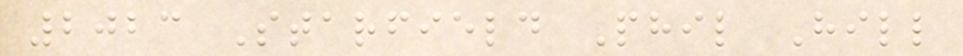2023 Starfield Phil Hill
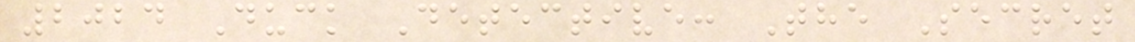2024 Duck Detective: The Secret
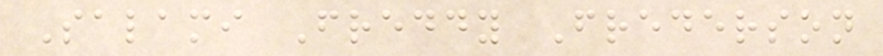Salami Freddy Frederson
